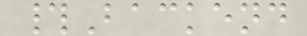#Backend
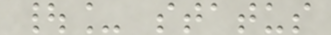|_ status
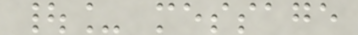|_ message
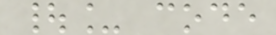|_ code
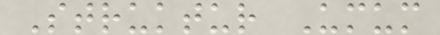Struktur Umum
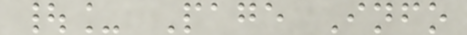|_ Page Info
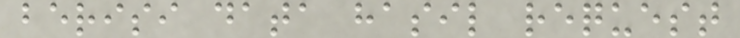berisi data hasil request
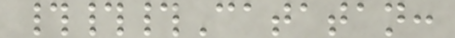###Catatan:
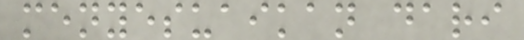menyesuaikan dari
